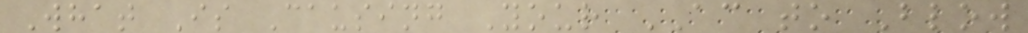What Is Causing Your AC to Blow
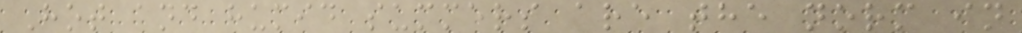Hot and humid summers are the norm in
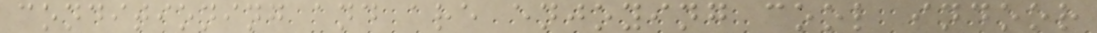conditioning and are enjoying cool indoor
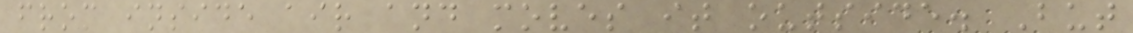from inside air and moves it outside. But
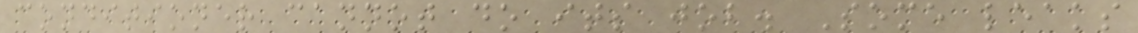conditioner cannot do its job. Some leaks
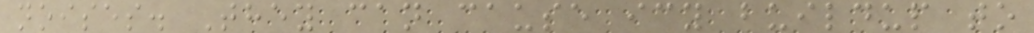noises. They can cause icy buildup to
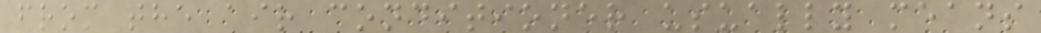from the air conditioner usually means
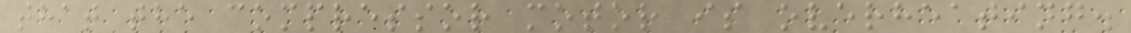that the compressor motor is overheating.
